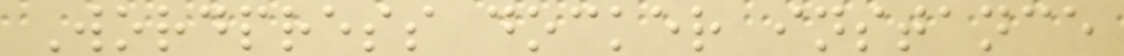Wordpress docker instance
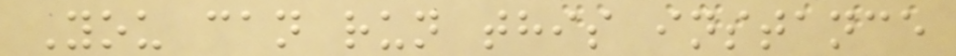You can run this instance
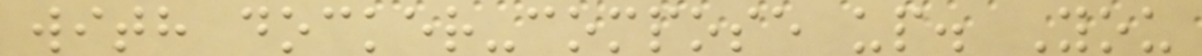with docker-compose up. You
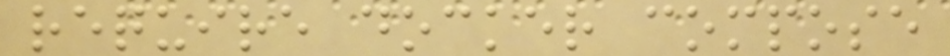require docker compose
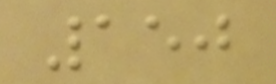150
